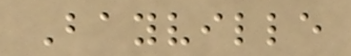Bayville
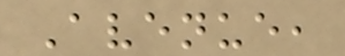Avenue,
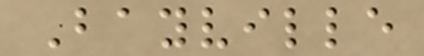Bayville
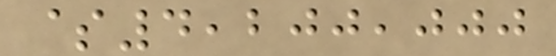$4,200,000
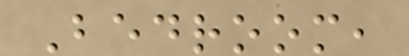Bedroom,
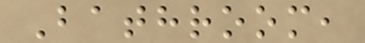Bathroom,
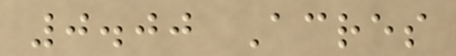0.00 Acres
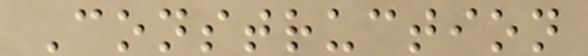Construction
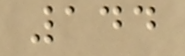144
